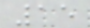15
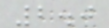2.0
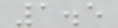1.5
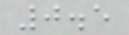0.5
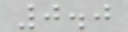0.0
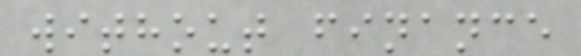without finance
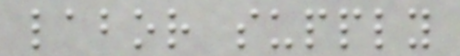labor supply
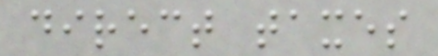direct taxes
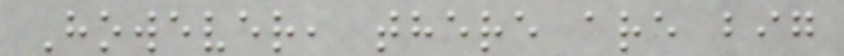However, there are big
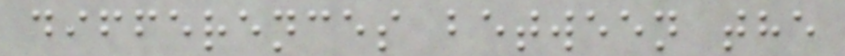differences between the
